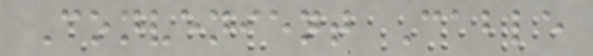Convenient Cable
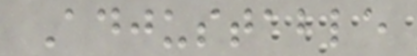Adjustable
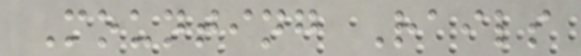Mounting Rails
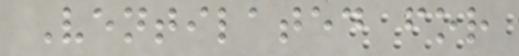Ventilated for
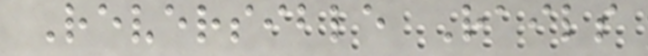Reversible Rails
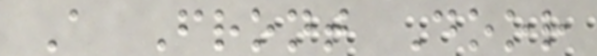A Front Door
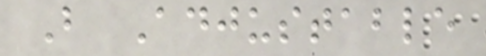B Adjustable
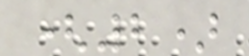(2)
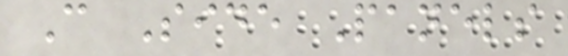C Side Panels
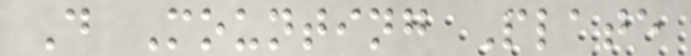D Mounting Plate
